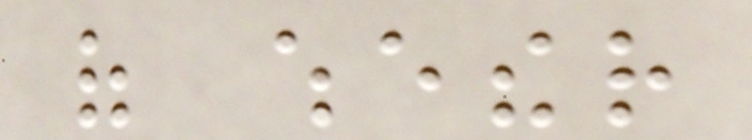of whether
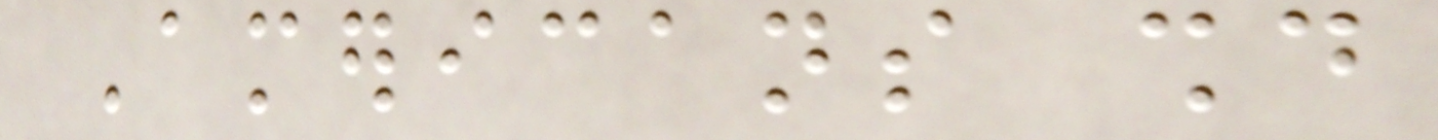Americans should
